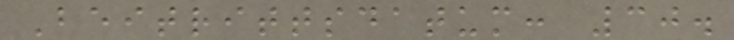Beitrittsdatum: 30.
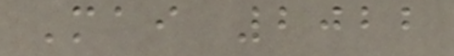Mai 2022
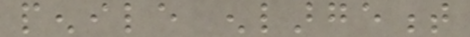penile enlargement
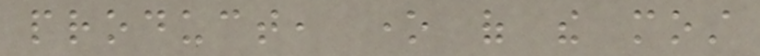product, one of the most
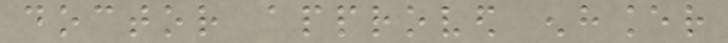doctor approved enhancer
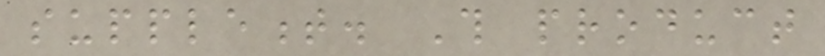supplement. This product
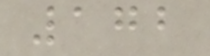172
